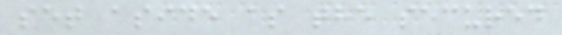set aside as the secured
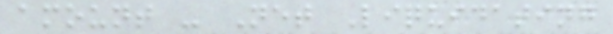amount - Net Liquidating
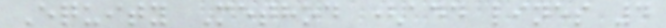Equity Method (add lines 4
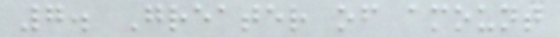7. Greater of amount
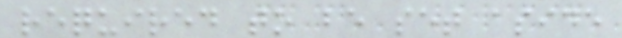required to be set aside
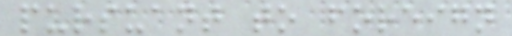pursuant to foreign
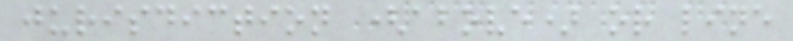jurisdiction (above) or line
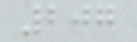207
